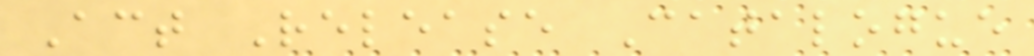Act Release Catalogue
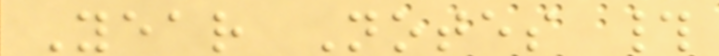Year Notes #
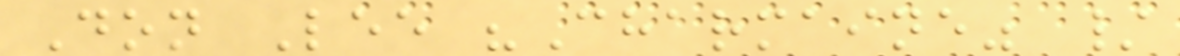Don Lee "Charmaine" /
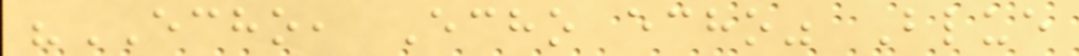"ECHO, Echo echo" Blue
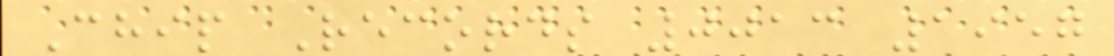Chip Records 0013 1957
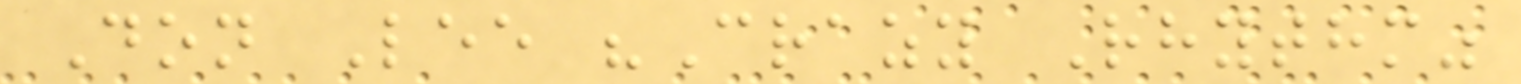Don Lee "Crazy Rhythm"
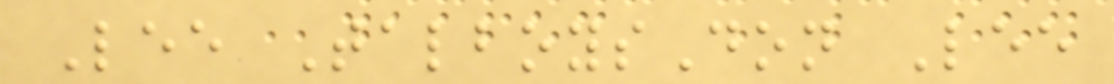Lee TalboysDon Lee
